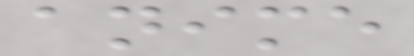anime
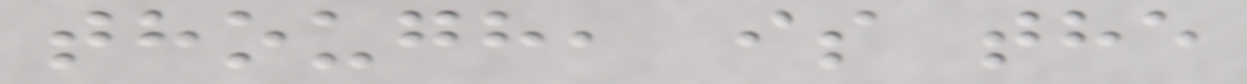though, is the
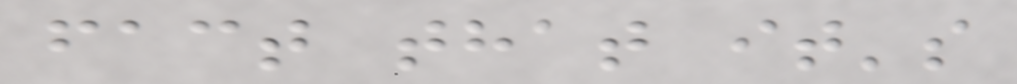fact that it's
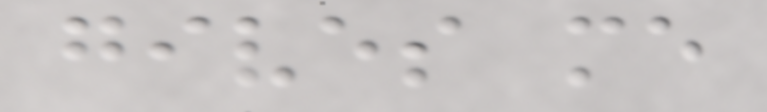gives me
